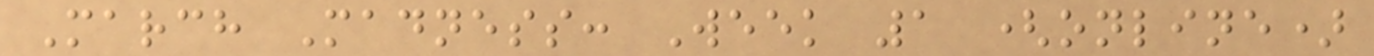March Madness: Week 1 (online)
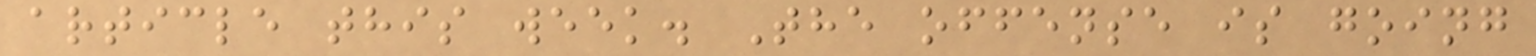article this week. The offense is going
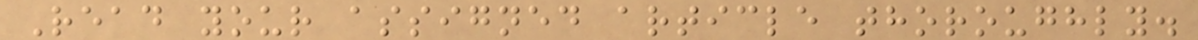Read your assigned article thoroughly.
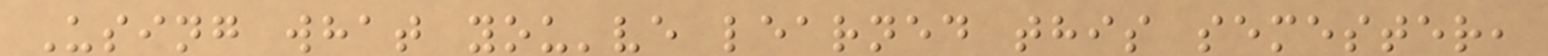Using what you've learned this semester,
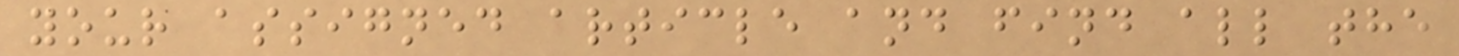your assigned article and find all the
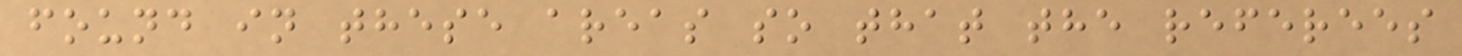found in these areas so that the referees
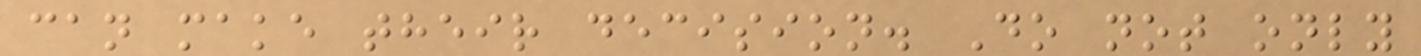can make their decision. Do not only
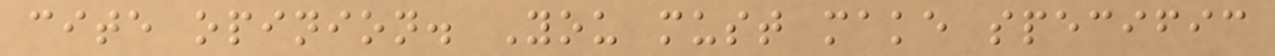cite opinion. You must make specific
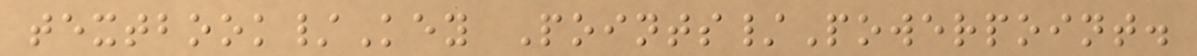textbook/Key Points/Powerpoint.
